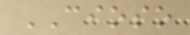CIOSO
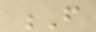F
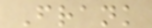Frank
